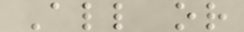All or
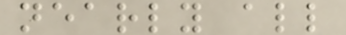nearly all
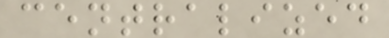centralized
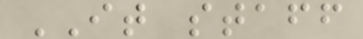IT staff
